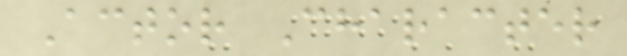Actor Character
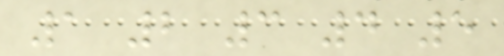1 2 3 4 5
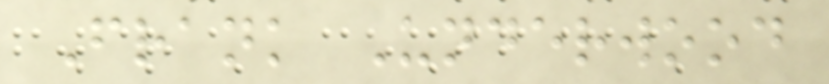Frank Underwood
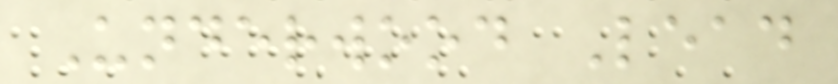Underwood Lead
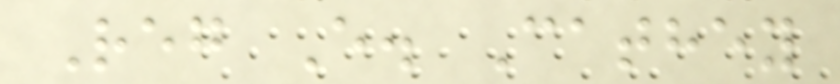Reg E. Cathey
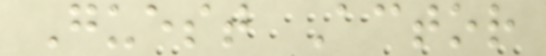Guest Actor
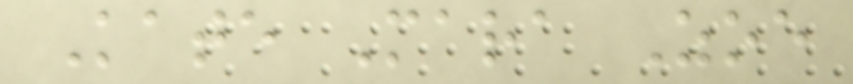Kate Mara Zoe
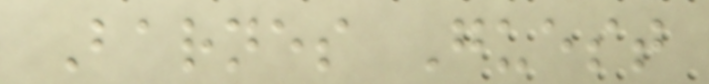Barnes Guest
